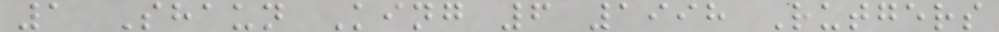1 Shaun King 6 1998 Rutgers
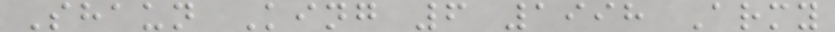Shaun King 6 1998 Army
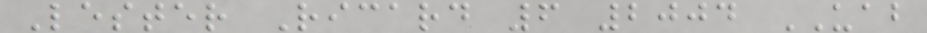Lester Ricard 6 2004 UAB
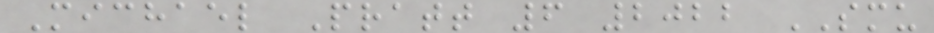Michael Pratt 6 2022 SMU
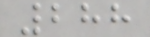288
